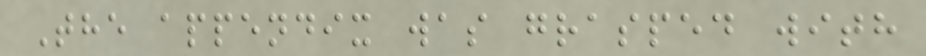The appendix was grasped with
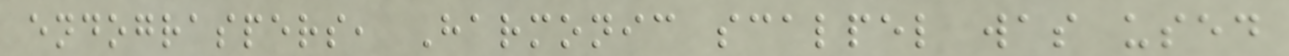endograspers, Harmonic scalpel was used
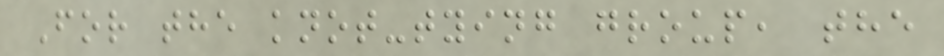For the knot-tying group, the
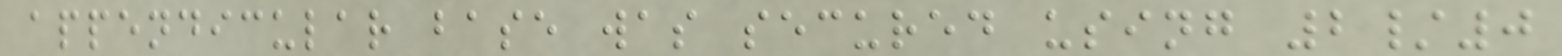appendicular base was secured using 2/0
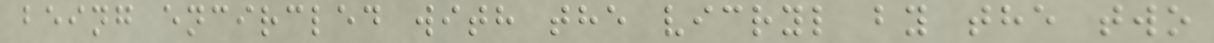being encircled with the vicryl by the two
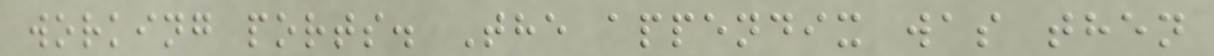working ports. The appendix was then
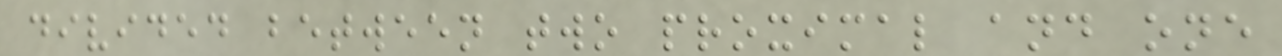divided between two proximal and one
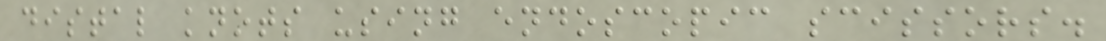distal knots using endoscopic scissors.
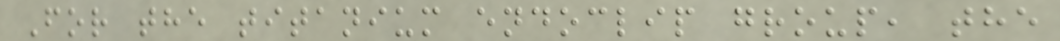For the titanium endoclip group, the
